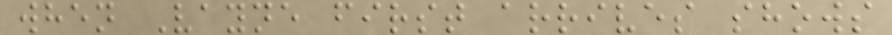when Vayne first arrives shows
